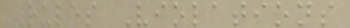Rules Violations
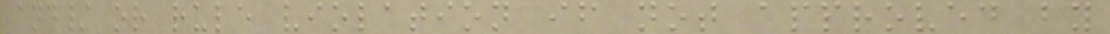and/ or rule violation if not approved by
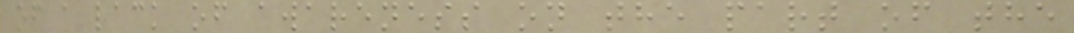of a lack of awareness on the part of the
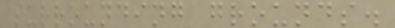surrounding grounds.
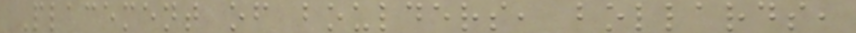Placement of boulders, bollards,
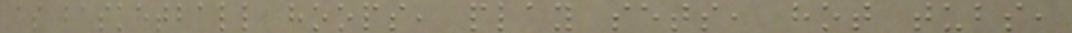as basketball hoops, play sets, hot tubs,
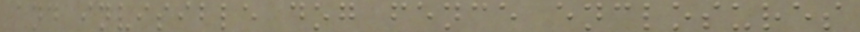and invisible dog fence enclosures
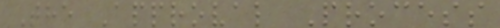The Approval Process
